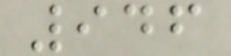946
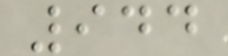944
